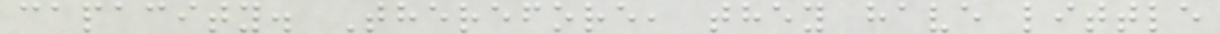capacity. Therefore, they have little
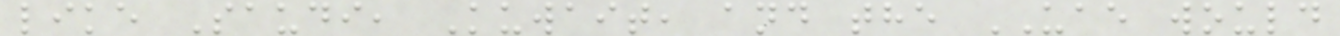like Saudi, Kuwait, and the UAE would
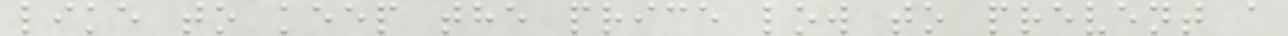like to keep the price low to prevent a
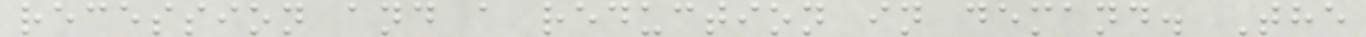recession and a reduction in demand. The
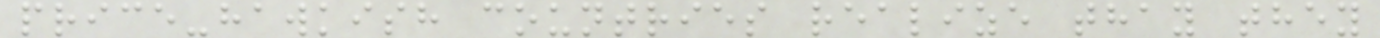price-hawkish countries realize thay they
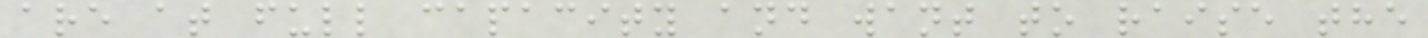are at full capacity and want to raise the
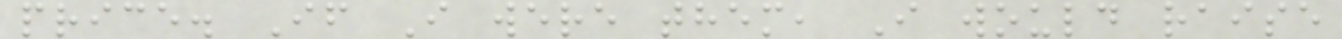price. If I were them, I would raise
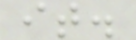it.
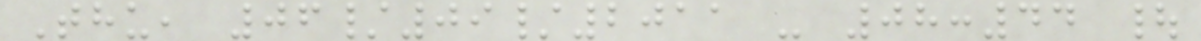Thu, 06/09/2011 - 08:44 |
